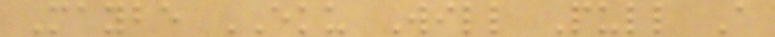Maybe EKU Will Pull A
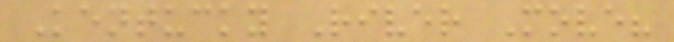Kentucky River Move?
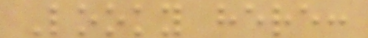Looky here:
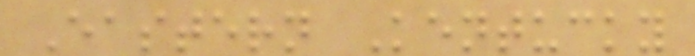Eastern Kentucky
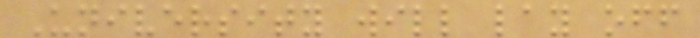University will lay off
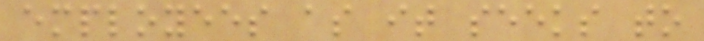employees as it seeks to
